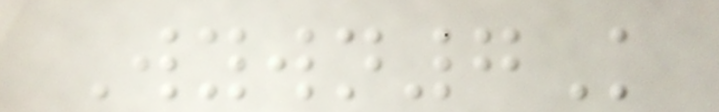Wywn7K
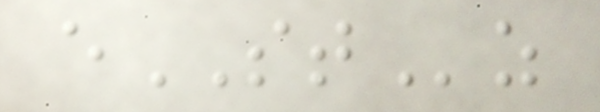eSTz
